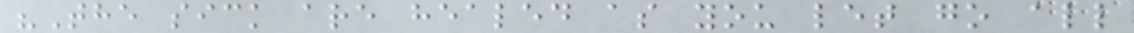"The sick are healed as you let go all
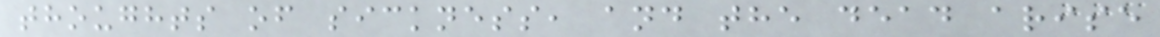thoughts of sickness, and the dead arise
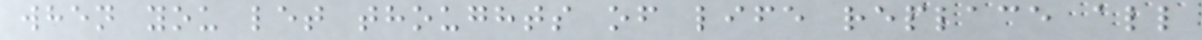when you let thoughts of life replace all
